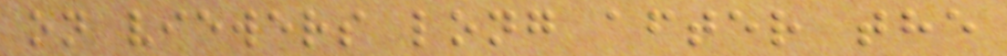on viewers long after the
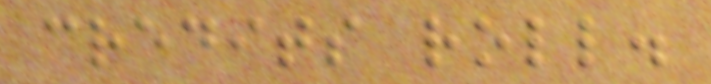credits roll.
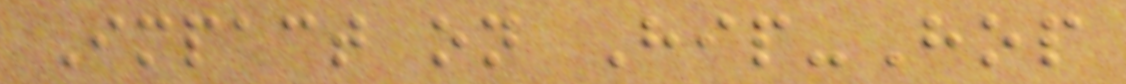Impact on Hip-Hop
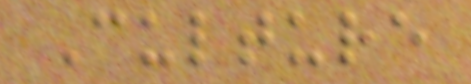Culture
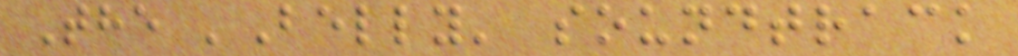The 'Belly' soundtrack
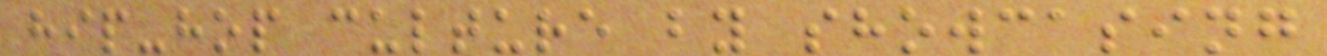hip-hop culture by showcasing
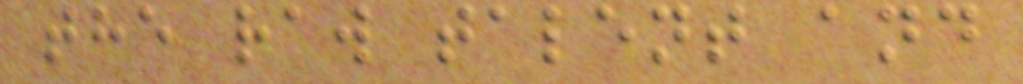the raw talent and
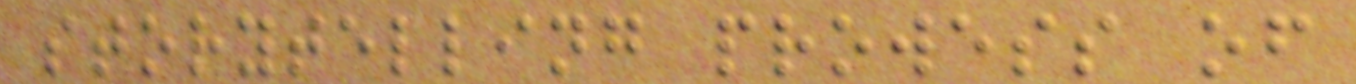storytelling prowess of
